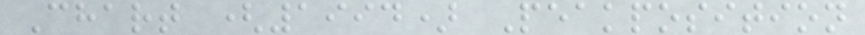Chart (1994) Peakposition
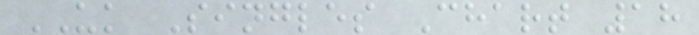UK Singles Chart 18
